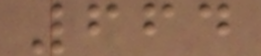664
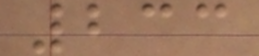233
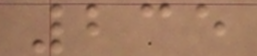235
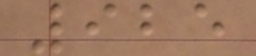925
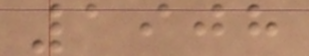1908
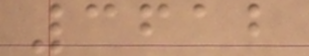3612
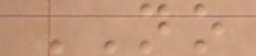NO
